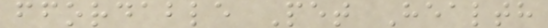ffordable Pet Health
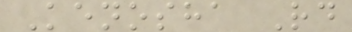Kenosha Rd
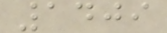1409
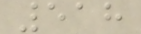518
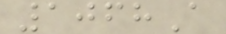1068A
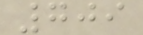709
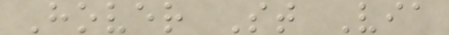Hover St Via
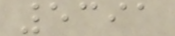5391
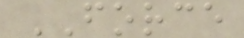FORCE
